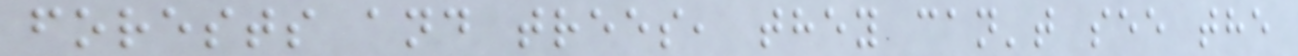forests and trees, they can't see the
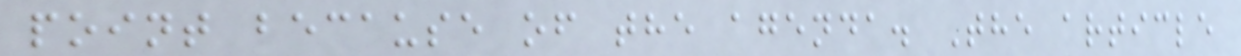point because of the agenda. The article
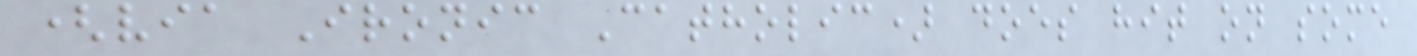(via Ironic Catholic) does hit on some
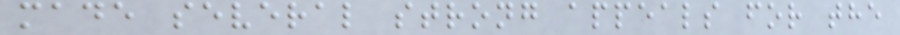made several strong appeals for the
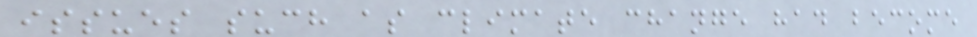issues such as climate change had become
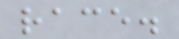race.
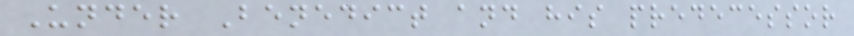Under Benedict and his predecessor
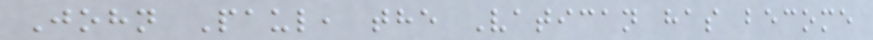John Paul, the Vatican has become
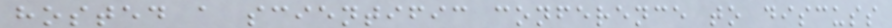hosted a scientific conference to discuss
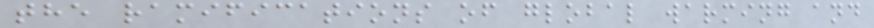the ramifications of global warming and
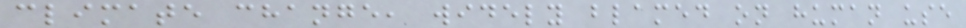climate change, widely blamed on human use
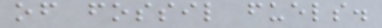of fossil fuels.
